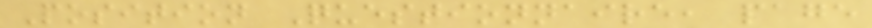Position Questionnaire, page
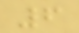6
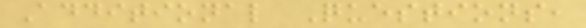Additional Questions,
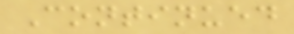Continued
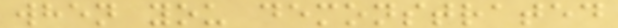when you demonstrated
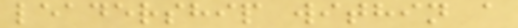leadership within a
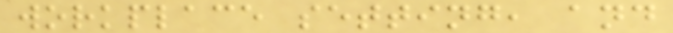workplace setting, and
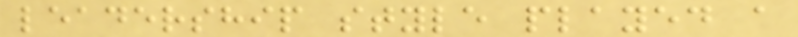leadership style played a
